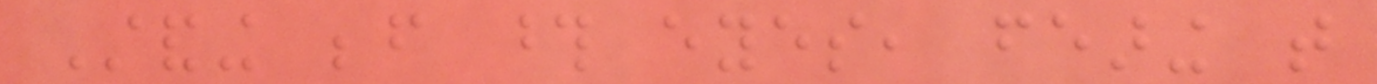Standing before those eyes, fearing that
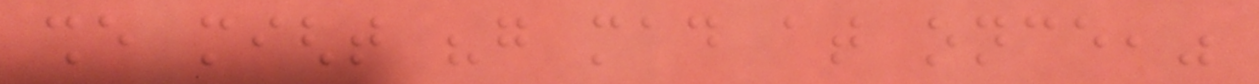she might "go mad at once,"
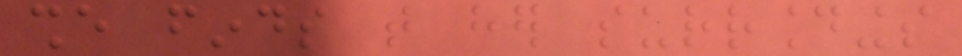she finds that her surroundings
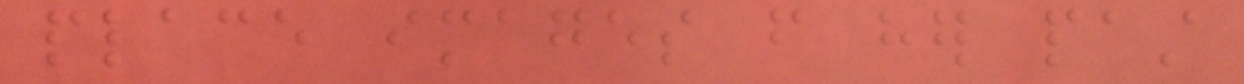place images from her past
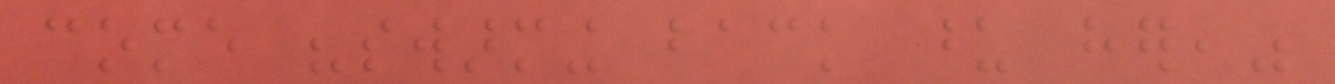come "swarming back upon her,"
